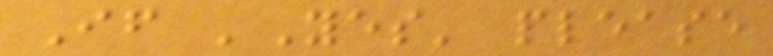If 'Yes' please
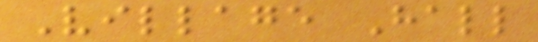Village Hall
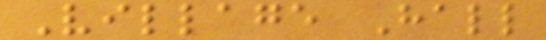Village Hall
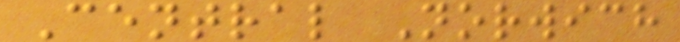Central Norwich
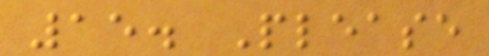15. Please
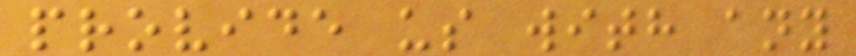provide us with any
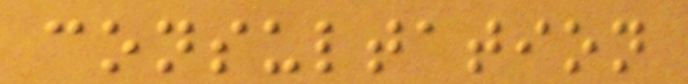consultation
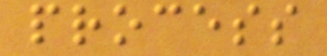process
